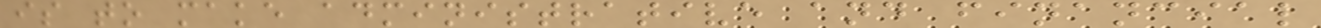is to make administrative and financial
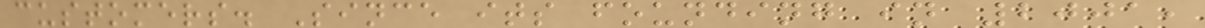customers. Since its founding in 2001,
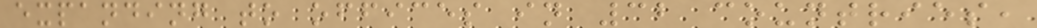expanding to offices in 32 countries,
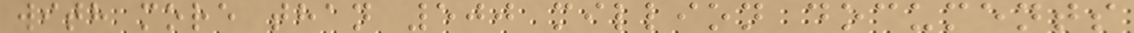with more than 500 million documents
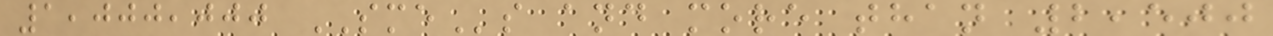1,000,000 SMEs and more than 2,500
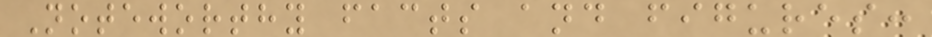Noteworthy facts and figures:
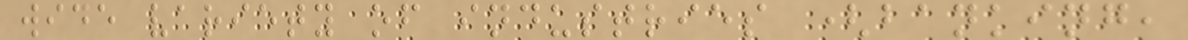wide variety of industries (banking,
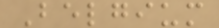Belgium
